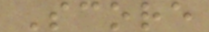Score
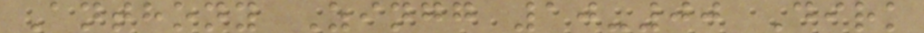Anthony Zingg 10-00 Dirk
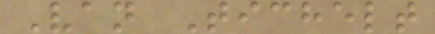Van Tichelt
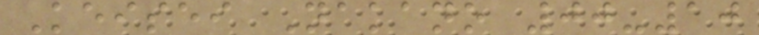Keisei Nakano 00-10
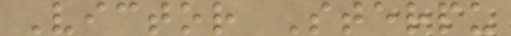Victor Sterpu
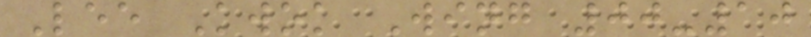Lee Kwok Wing 00-10
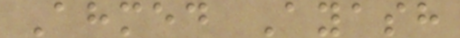Ahmed Ayash
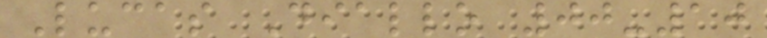Lucas Diallo 00-10
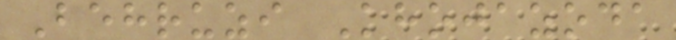Behruzi Khojazoda
